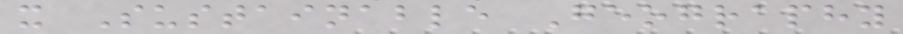x Sustainable Geography
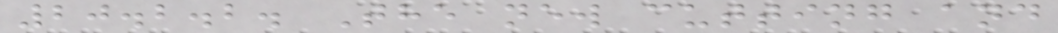20.2.2. The new cutting and
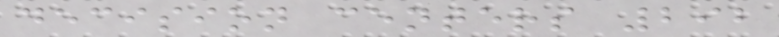decision centers 292
